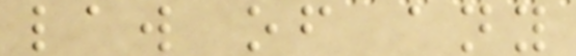law of any
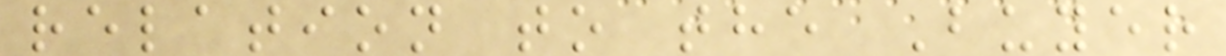relation to the Buyer
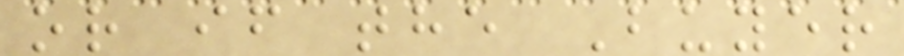or if the Buyer
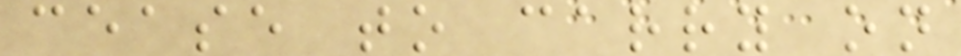cease to carry on
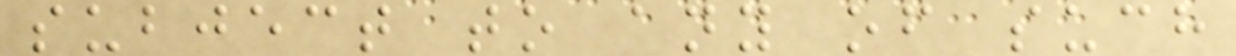subject to any of such
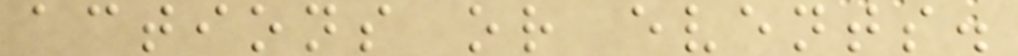actions or events.
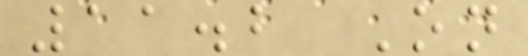11.2 On
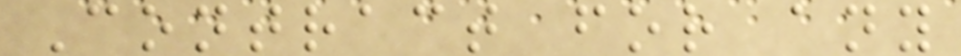Contract for any
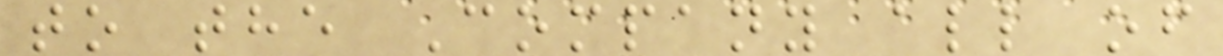to the Company all of
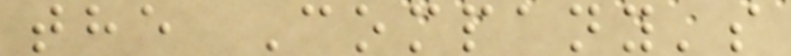the Company's
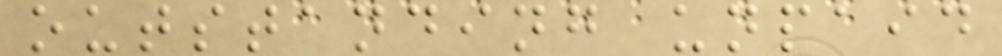outstanding unpaid
